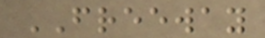FREEWAY
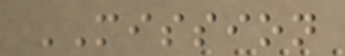MISSION
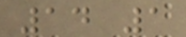14 1
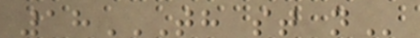18TH ST N
